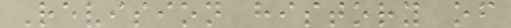Revision history of
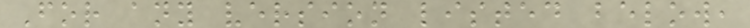For any version listed below,
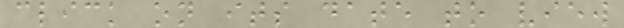click on its date to view
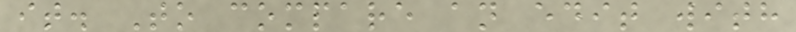it. To compare an edit with
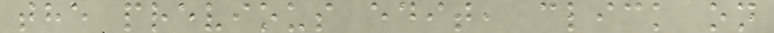the previous edit, click on
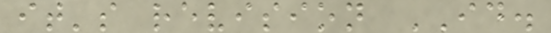it's revision ID.
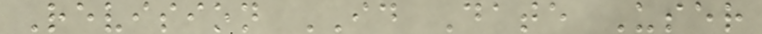Revision ID Date User
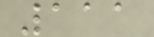111
